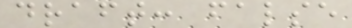draft: false
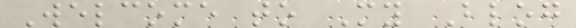Welcome to My Blog
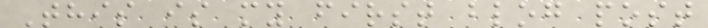This is my first blog post
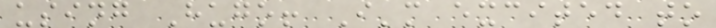using Hugo! I'm excited to
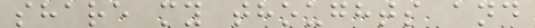share my thoughts and
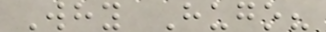Why Hugo?
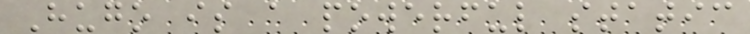Hugo is a powerful static
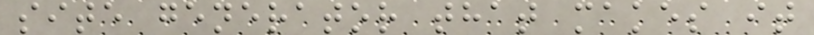site generator that makes it
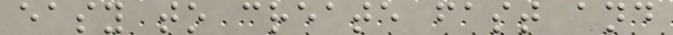easy to create fast and
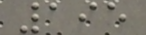195
